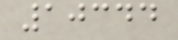10344
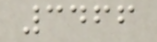3466
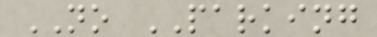NO PARKING
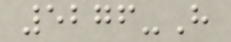5276-H
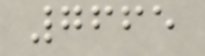7665
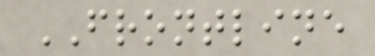FRONTLINE
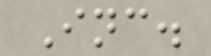Inc.
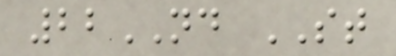22ND ST
